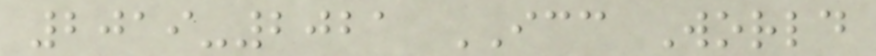2019-2021 ICC World
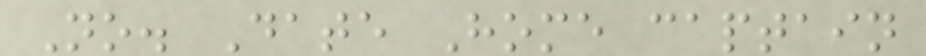No. Date Home captain
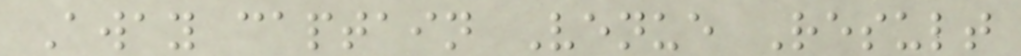Away captain Venue Result
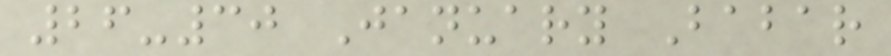26-30 January Babar
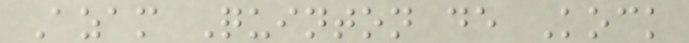Azam Quinton de Kock
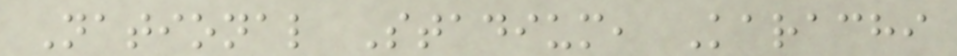National Stadium, Karachi
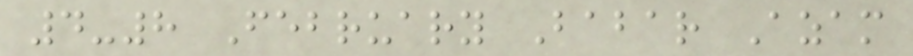4-8 February Babar Azam
